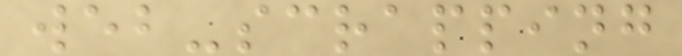web-scrapping
